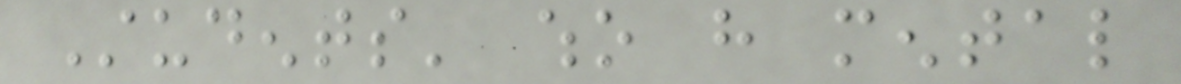Students' who have mental
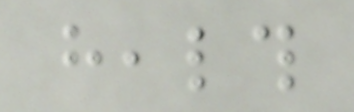health
